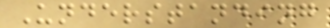Understanding
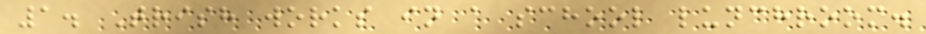1. Trish works in a school lunchroom.
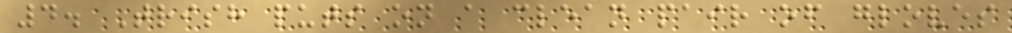4. Trish puts on a clean pair of gloves
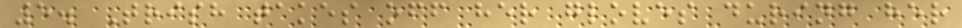5. Trish takes off her gloves during her
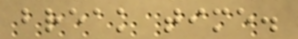break time.
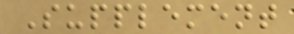Supplement
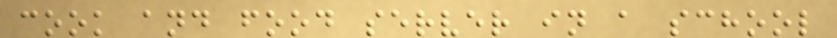cook and food server in a school
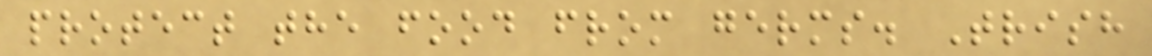protect the food from germs. Trish
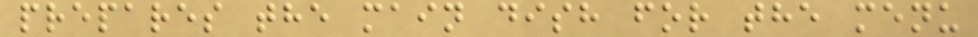prepares the main dish for the menu
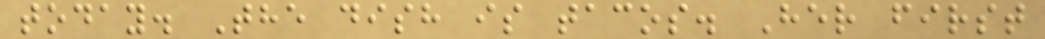today. The dish is tacos. Her first
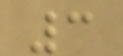3
